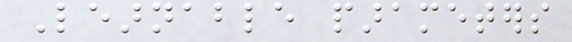Learnable parameters
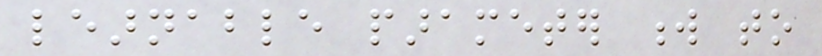learnable parameter w to
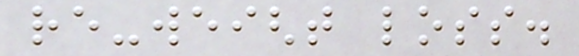re-weight loss.
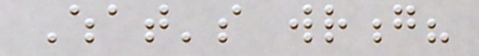What's wrong?
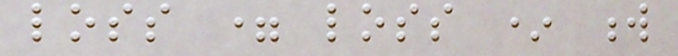loss = loss * w
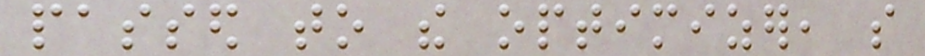passed to the optimizer, so
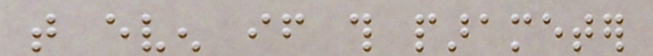that even if this parameter
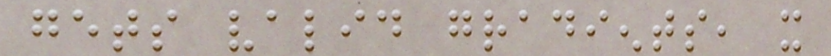gets valid gradients, it
